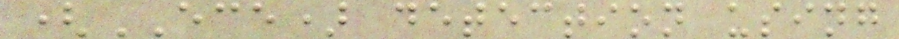(ECE) detection using
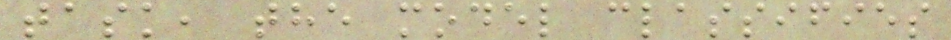task, the model classifies
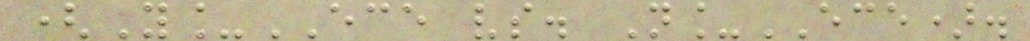(Y_ECE vs. N_ECE).
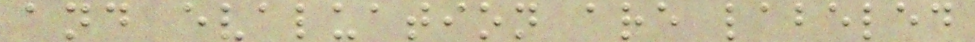and evaluation are labeled
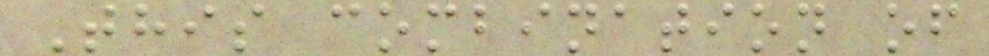This combination of
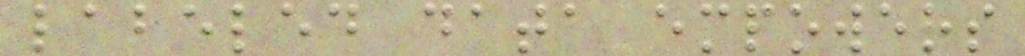labeled data empowers
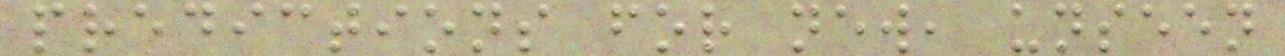predictions for new, unseen
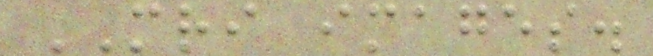MRI images.
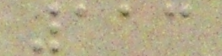113
